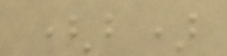(b)
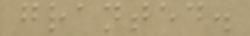granted.
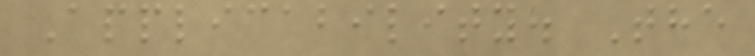Applicability. The
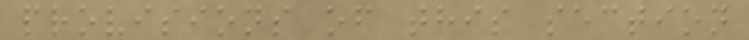provisions of this section
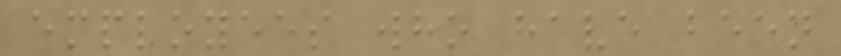employees who have been
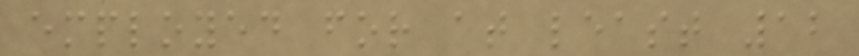employed for at least 12
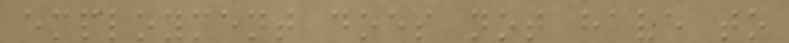employment does not have to
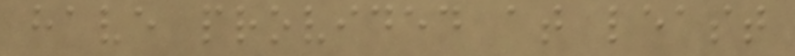have provided at least
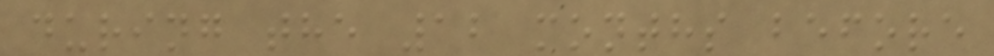during the 12 months before
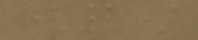(2)
